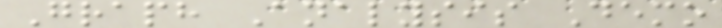Graph Analysis Demo
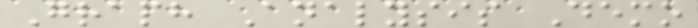Graph Analysis Demo
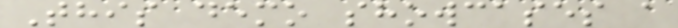This demo showcases a
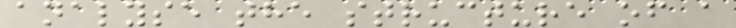analyse the structure of a
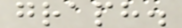graph.
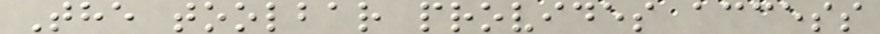The toolbar provides access
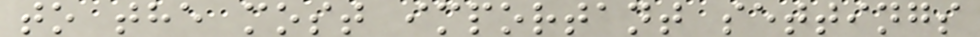to the most important settings
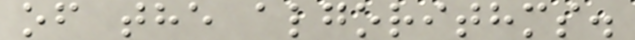of the algorithms.
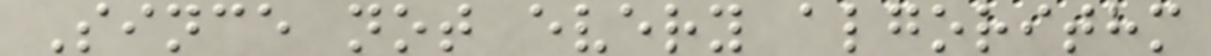Since not every algorithm
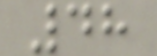48
